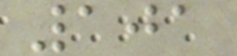101
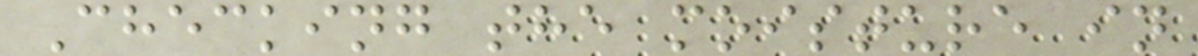Checking the moisture in
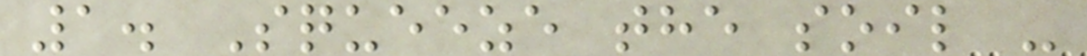1. Squeeze the soil -
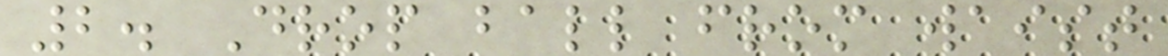2. Drop ball from waist
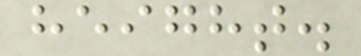height.
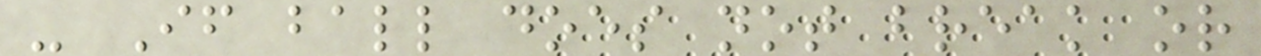- If ball does not break or
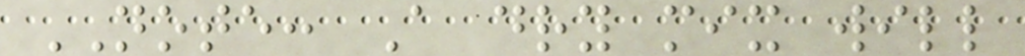NOTE: A dry mix will
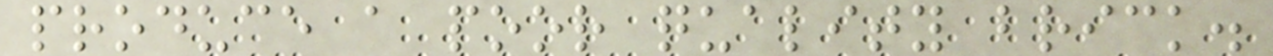produce a poor quality brick.
